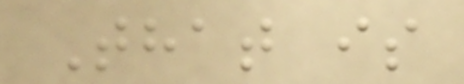That is
